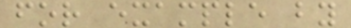for example by
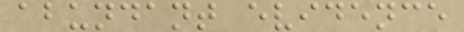abundant evidence
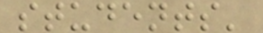students'
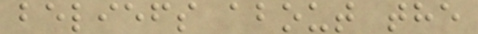beliefs about the
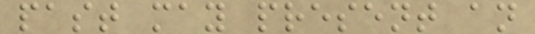past may present an
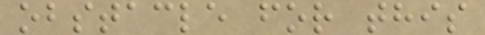obstacle for this
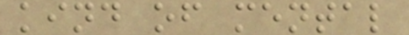kind of mental
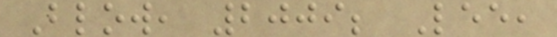Blow, 2009; Lee,
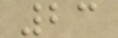23
